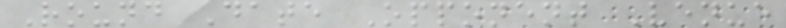Round Date Opponent Venue
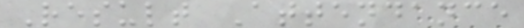Result Attendance
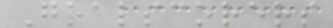Goalscorers
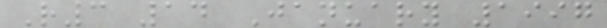R3 14 January 1997
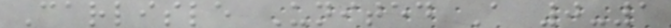Carlisle United A 0-1
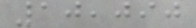10,090
